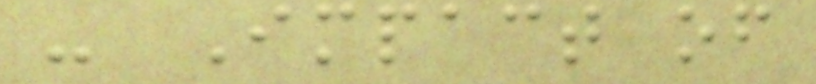- Impact of
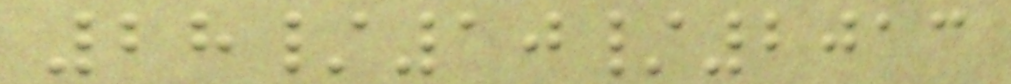28/10/2013
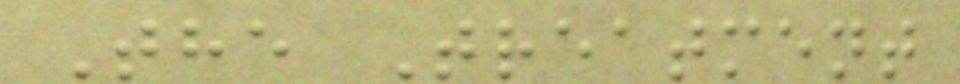The Treatment
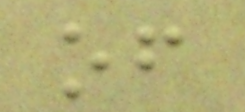of
